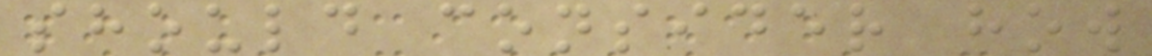should consider how
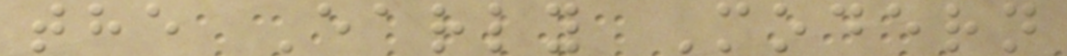the Early Modern
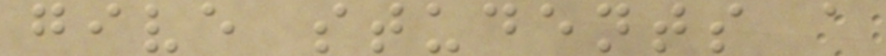give students a
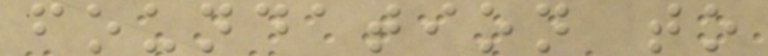foundation to
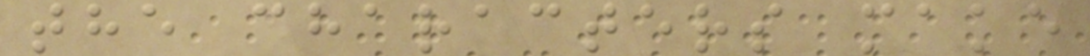the characters make
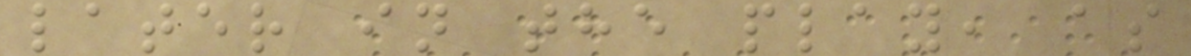later in the play, as
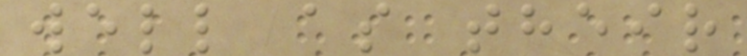well as their
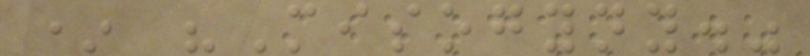* "Misogyny."
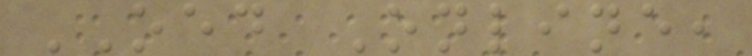OED Online,
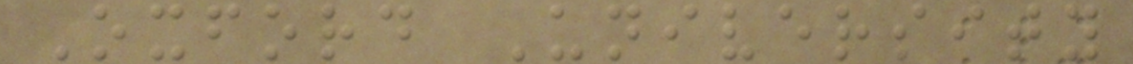Oxford University
